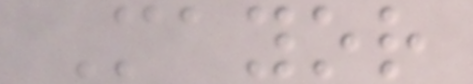Mayor
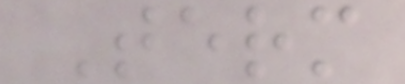Term
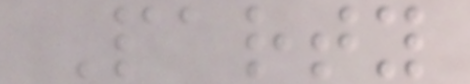Party
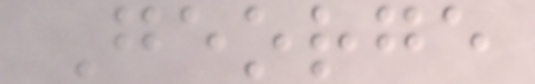George
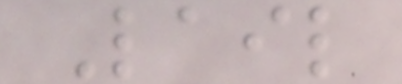Lail
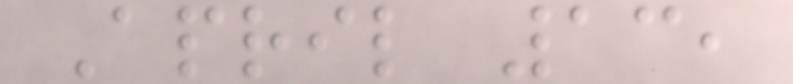April 13,
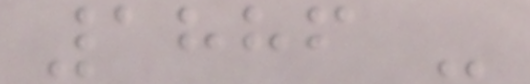1886 -
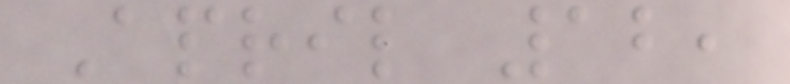April 12,
